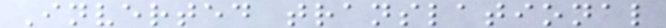Inverted translational
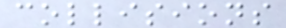collisions
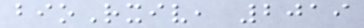bioRxiv, 2019
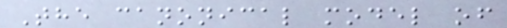The canonical model of
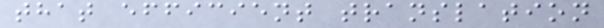that efficient translation
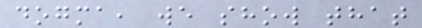dogma, we show that
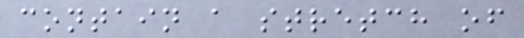contain a stretch of
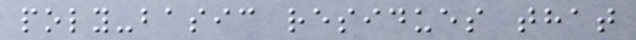poly-basic residues that
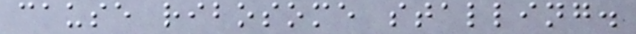cause ribosome stalling.
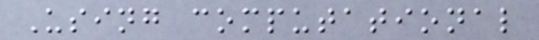Using computational
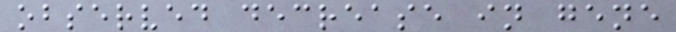observed decrease in gene
